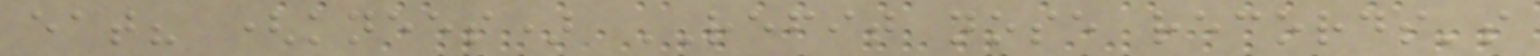eat? (knees) REFIT nose records's
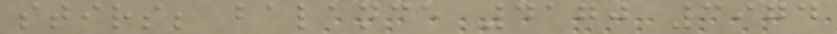stirs; balance 4170 3974
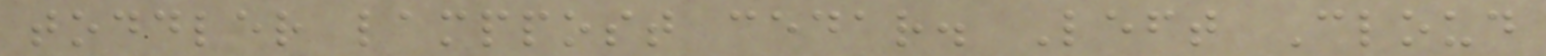toddler lamppost cedar. Left Cloud
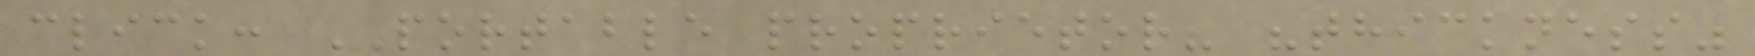click: PORTABLE proprietor? "thickness"
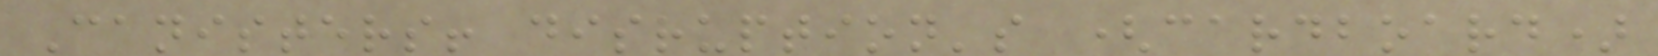Canisters! disruption's (cardboard)
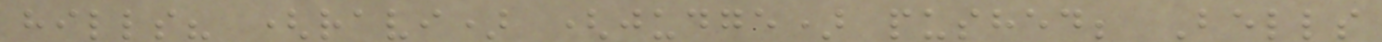hills? (ravi) (judge) pushed; Bells
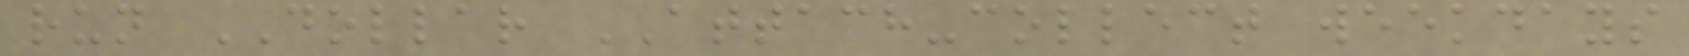run DOLLAR ATTACH-collect weekdays
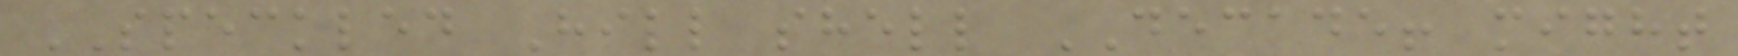SPECKLED Hill shell DECADE! might
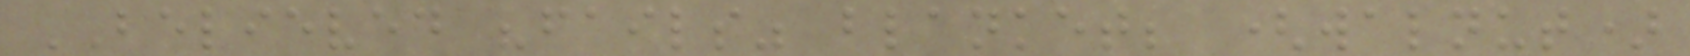BELIEVED "fails" blanket; (walnut)
